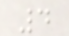4
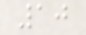10
